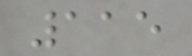115
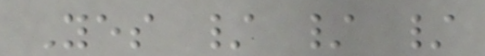Yes / / /
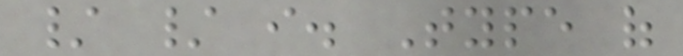/ / i. Type of
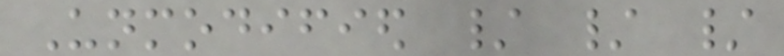Unmodified / / /
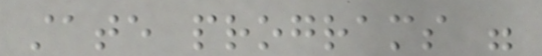state programs were
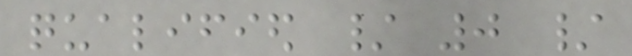qualified / 0 /
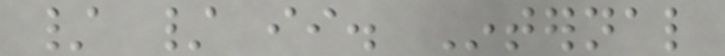/ / ii. Internal
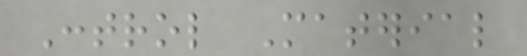Control Material
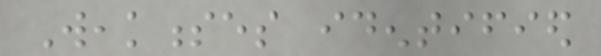Weaknesses identified
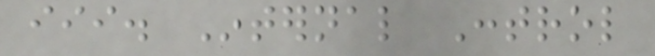iii. Internal Control
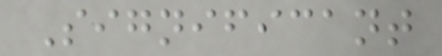Significant
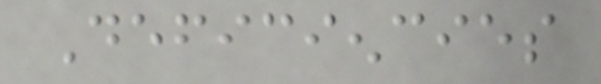Deficiencies
